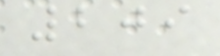209
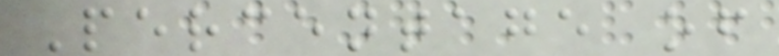Percentage of
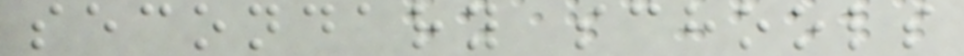secondary schools
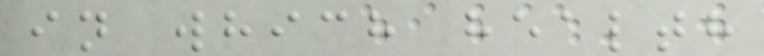in which health
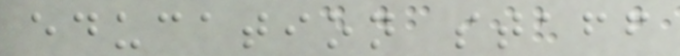education staff
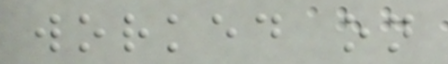worked on
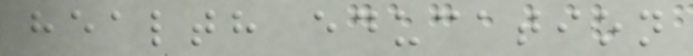health education
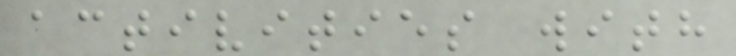activities with
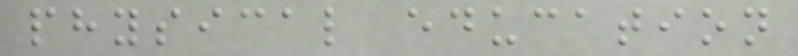physical education
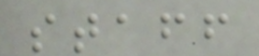staff
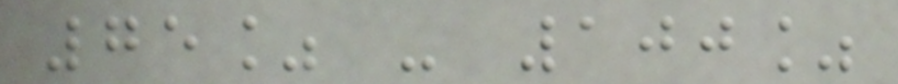75% - 100%
